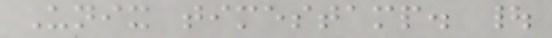Unix timestamp. |
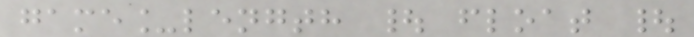game_length | float |
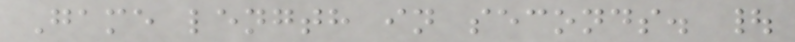Game length in seconds. |
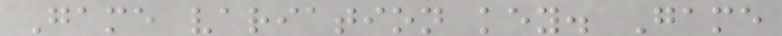Game variation key. Game
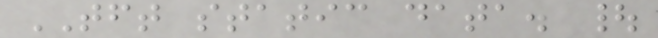TFT static data. |
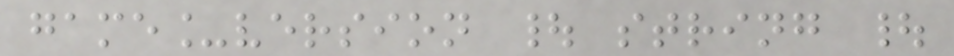game_version | string |
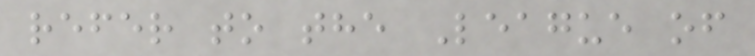refer to the League of
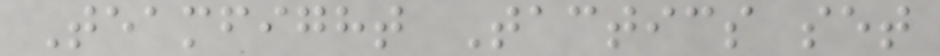Teamfight Tactics set
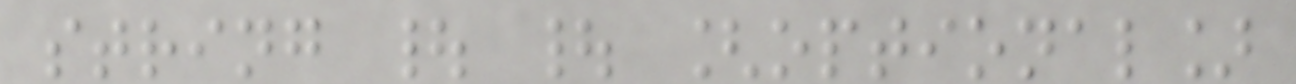string | | [optional]
